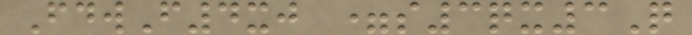FdwF4xj =s3qx3Q
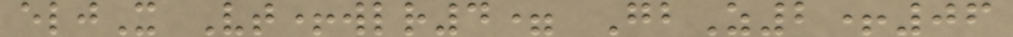eljX Vt+wlr4= GbZ2+06
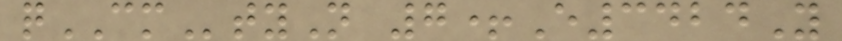qCMtyN 7+E3424Y
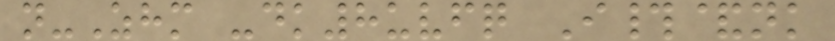n-Zhm -dk8uvfq I#&nk
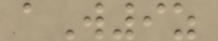aW9z
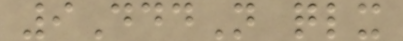9DddN qlx
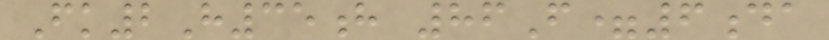Fk2H35h 86F=6da
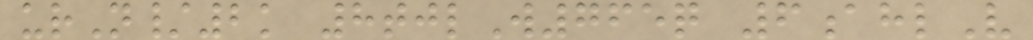urN/2k 8tjlW765q 6ahlV
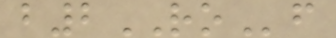b2ROf
